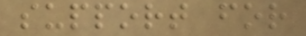support for
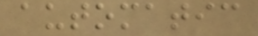automatic
